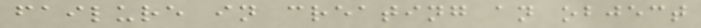failure in creating an object
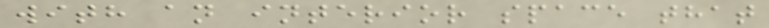with an interior space that
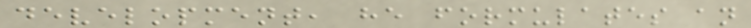development, he formulates an
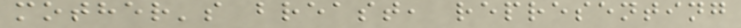mother's breast, representing
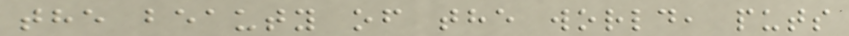the beauty of the world, puts
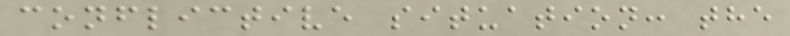conflictive situation: the
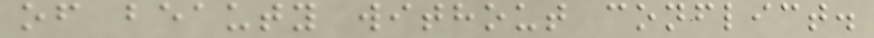of beauty without conflict.
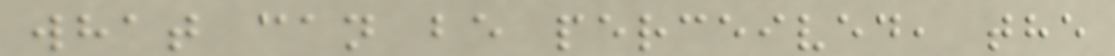what can be perceived, the
